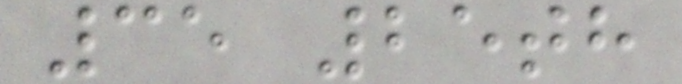35 25th
